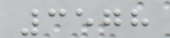3578
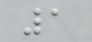1
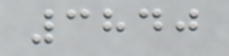3840
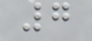7
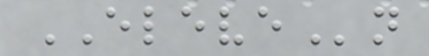ELEVEn
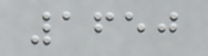1650
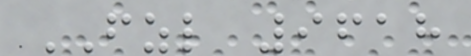FZL 9618
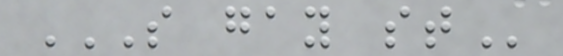S GAY ST
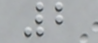2
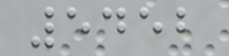5452
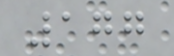177
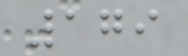179
